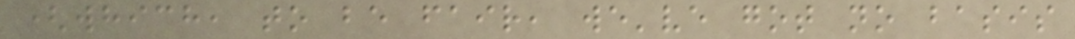(which, to be fair, we've got no basis
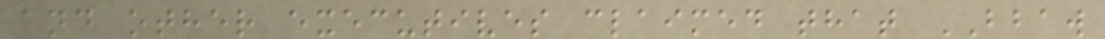and other executives claimed that BBAW
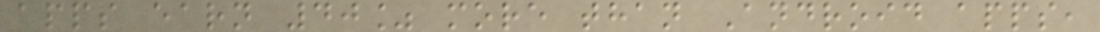apps earn 40% more than Android apps,
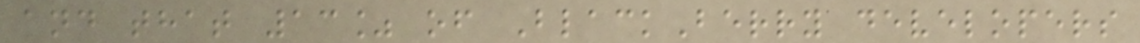and that 13% of BlackBerry developers
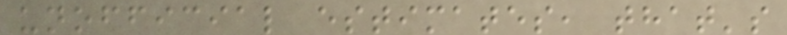unofficial estimates, that's
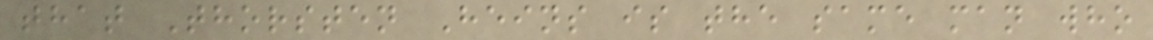that Thorsten Heins is the same man who
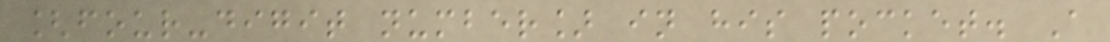[four-digit number] in his pocket. A
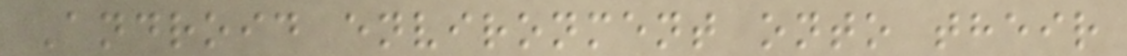Android environment onto their
